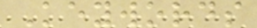Keywords
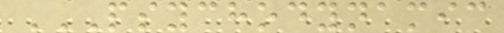PSYCHODYNAMIC
